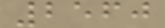2560
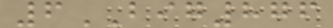6BIG876
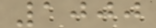1000
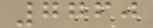7760
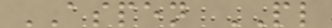ASPEN PL
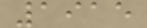1915
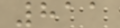811
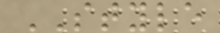STYLE
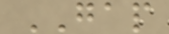GAP
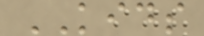KIDS
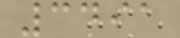3491
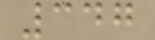347
